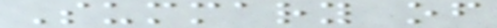Summary of
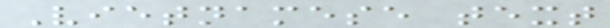Vietnamese text
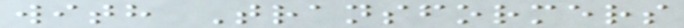with Transformers
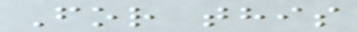For this
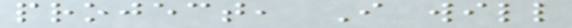project, I will
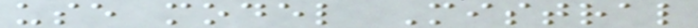use model Mistral
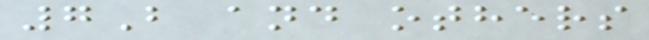7B and others
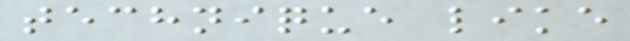technique like
